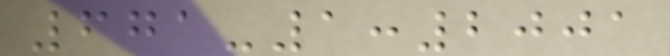671-1:2001
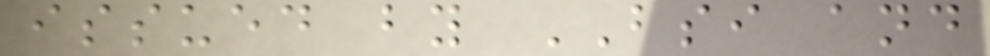issued by BSI and
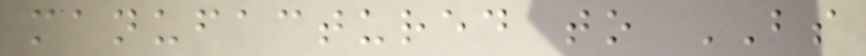manufactured to BS
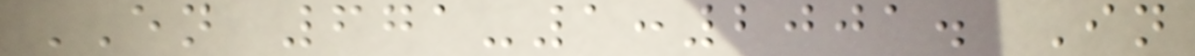EN 671-1:2001. In
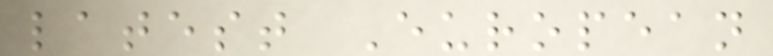latest European
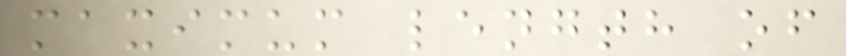maximum length of
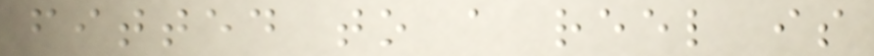fitted to a reel is
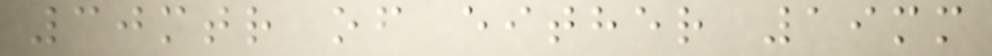30mtr of either 19mm
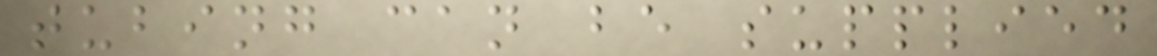tubing can be supplied
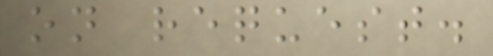on request.
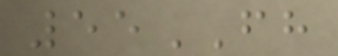55FH
